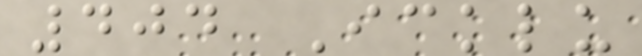404 Icklu
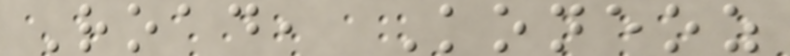Road, Koneoz
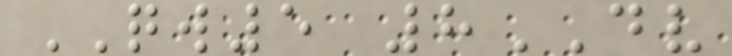QW5 8DV
